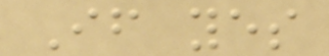If yes
